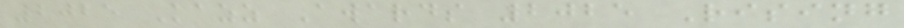2025 Kazz Awards 2025 Rising
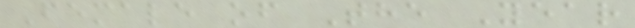Female of The Year
